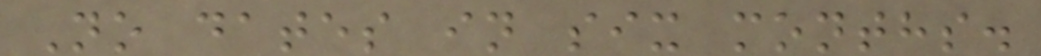No dates in six months.
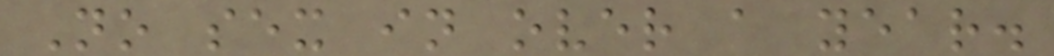No sex in over a year.
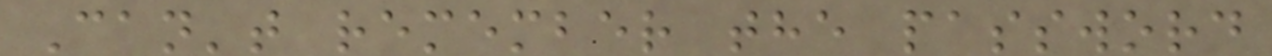Can't remember the password
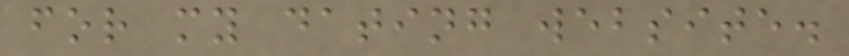for my dating website.
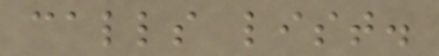calls list.
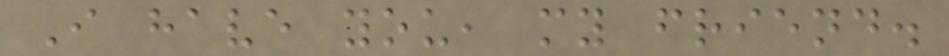I have you, my friend.
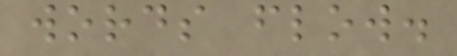words flow.
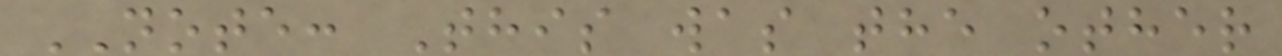NOTE: This was the other
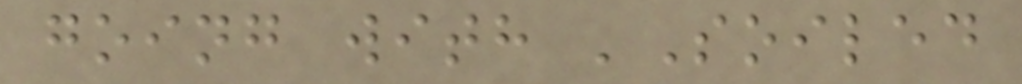going with 'Soiled
